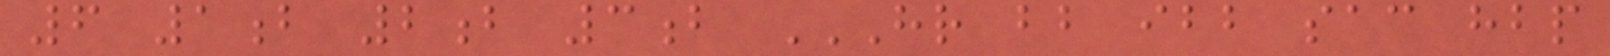6 1b 2b 3b HR BB IBB SAC HBP
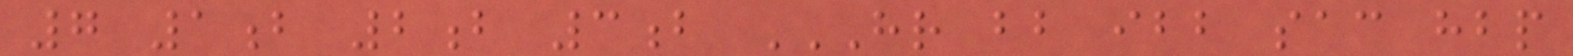7 1b 2b 3b HR BB IBB SAC HBP
